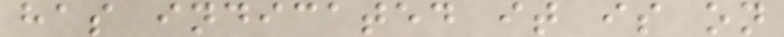has indicated it is on
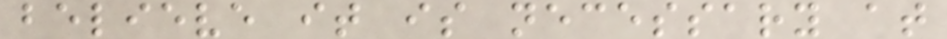believe it is necessary at
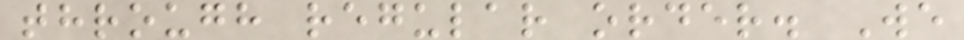through regular order. We
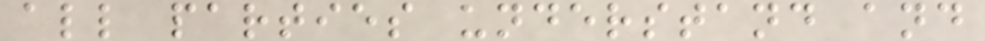all parties understand and
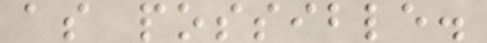as possible.
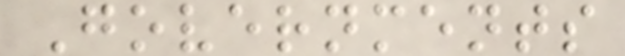Governments
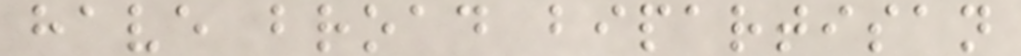have broad bipartisan
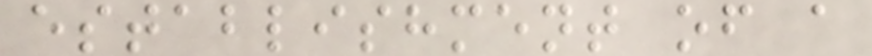establishment of a
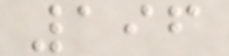196
